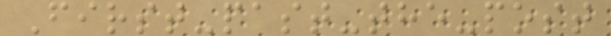First-past-the-post
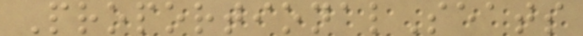ProportionalSeats
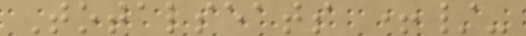Totalseats +/-
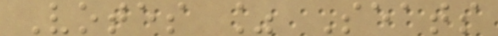Votes % Seats
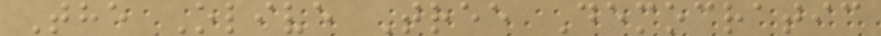The Olive Tree Democratic
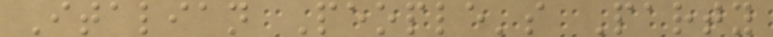Italian People's Party
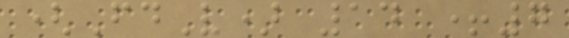(FdV) 14 +7
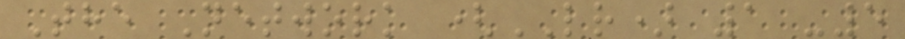The Network (LR) 1 -5
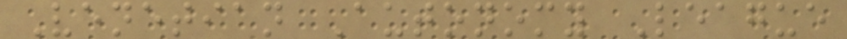Venetian Autonomy League
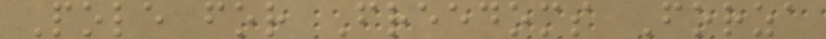Pole for Freedoms Forza
